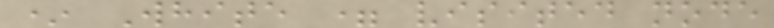* White = visited node
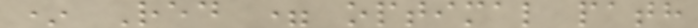* Red = optimal path
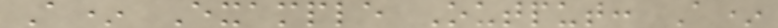A* Example Output: A*
